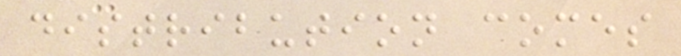distribution comes
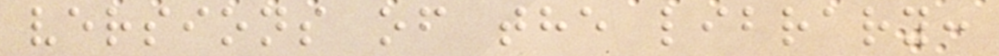versions of the library:
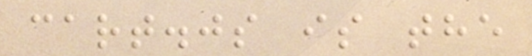cart.js is the
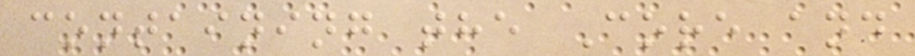containing the Core and
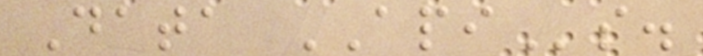Data APIs.
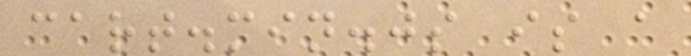cart.min.js is a
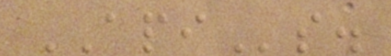APIs.
